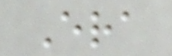Era
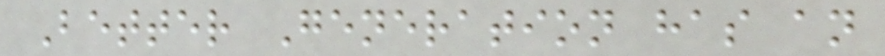Better Generation has an
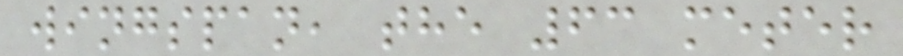wingspan, the 63 meter
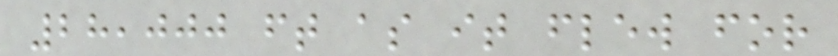28,000 ft as it flew for
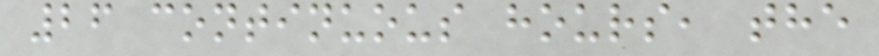26 continuous hours, the
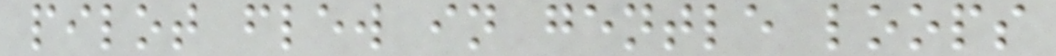pilot flew in gentle loops
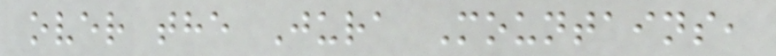over the Jura Mountains,
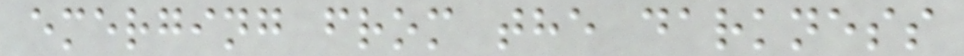emerging from the darkness
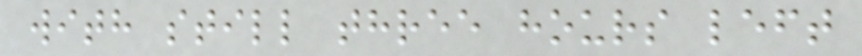with still three hours left
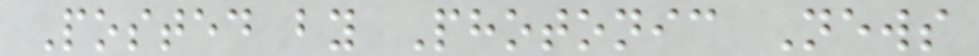Posted by Photonic News
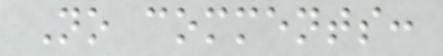No comments:
